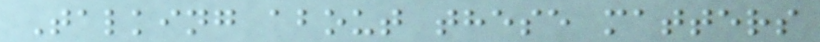Talking about these matters
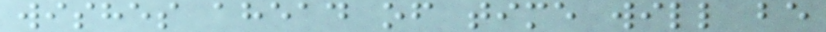wishes ahead of time will be
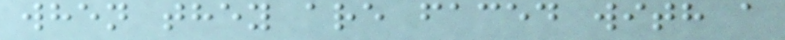when they are faced with a
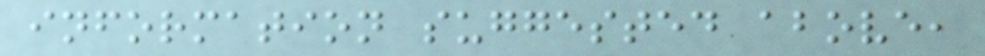information suggested above,
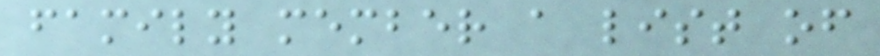family member a list of
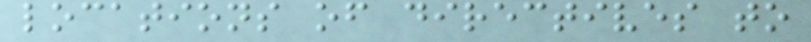locations of directives to
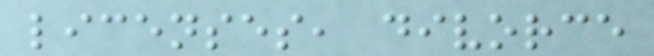licenses, divorce
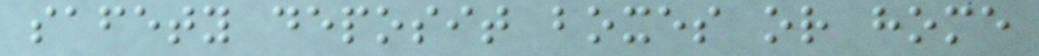safety deposit boxes or home
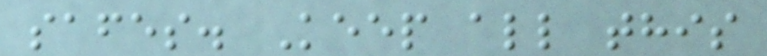safes. Keep all this
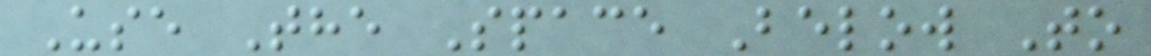Use The Space Below To
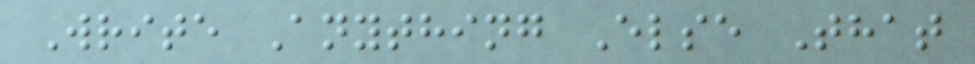Write Anything Else That
